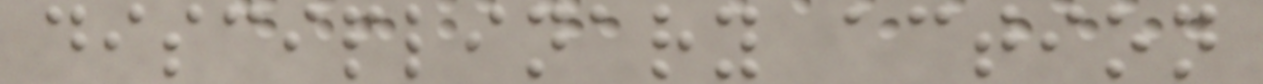disciplinary action
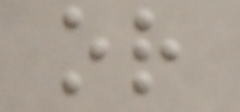or
